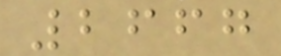2667
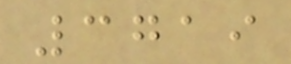3719
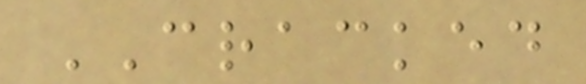CRACKED
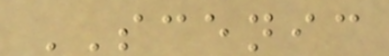SCENIC
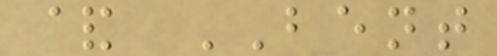& BENT
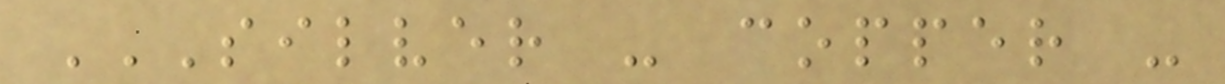SILVER - COPPER -
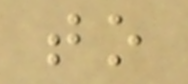to
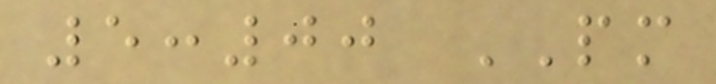5:00 PM
